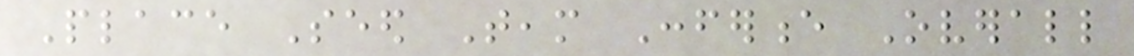Place Seed Team Conference Overall
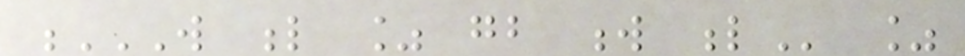W L % GB W L %
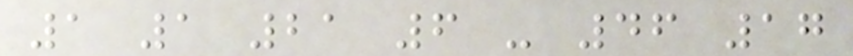1 1 21 6 - 46 17
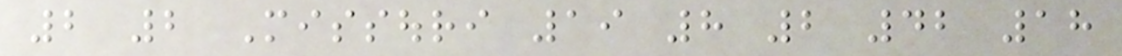2 2 Missouri 19 8 2 42 18
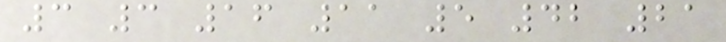3 3 16 11 5 42 21
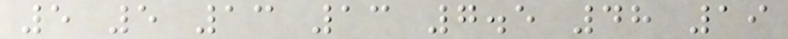5 5 13 13 7.5 48 19
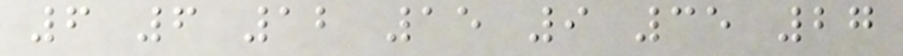6 6 12 15 9 35 27
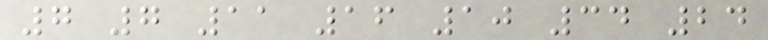7 7 11 16 10 34 24
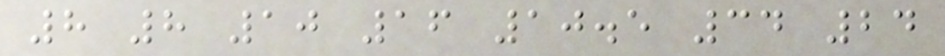8 8 10 16 10.5 34 24
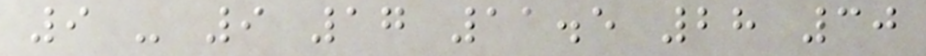9 - 9 17 11.5 28 30
